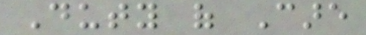Duty of Care
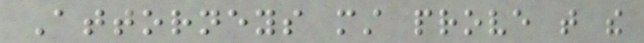Attorneys must prove that the
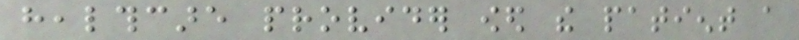healthcare provider owed the patient a
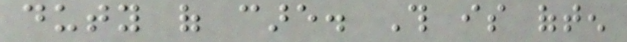duty of care. This is often
